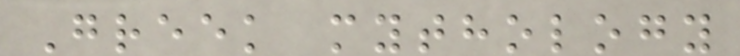Greek mythology
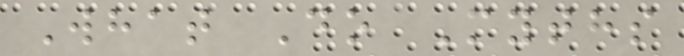What Do Myths
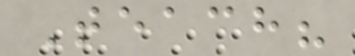Teach?
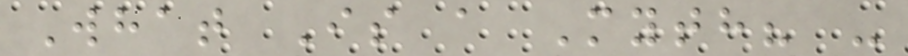What Is a Myth? -
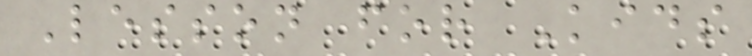Lesson for Kids
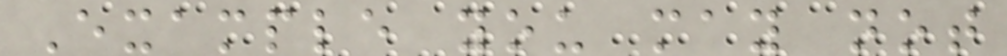Example you may not
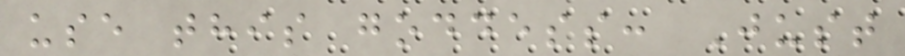use this goddess: Just
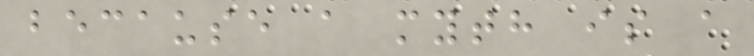because a myth is a
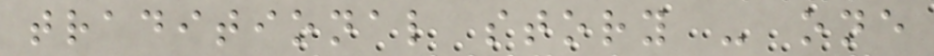traditional story - one
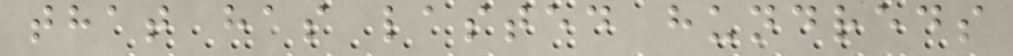that has lasted hundreds
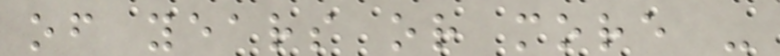of years or more -
